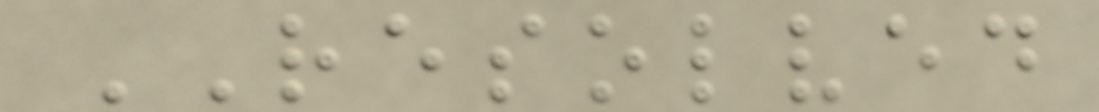RESOLVED
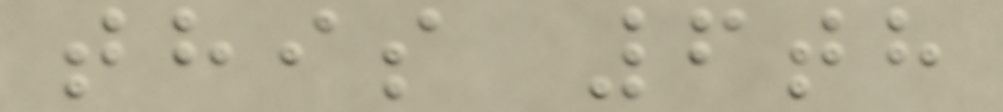this 6th
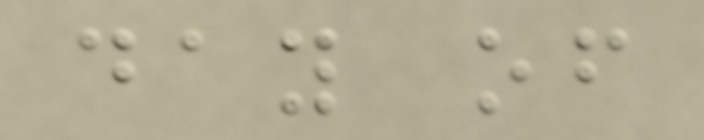day of
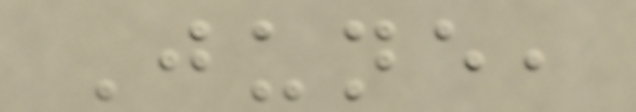June,
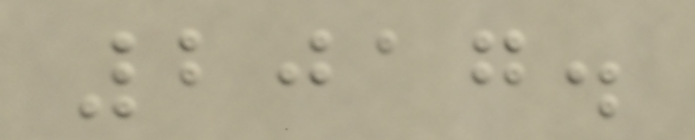2017.
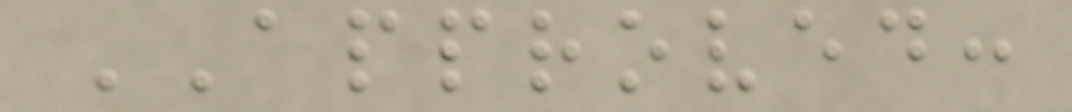APPROVED:
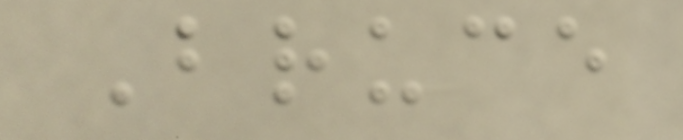Bruce
